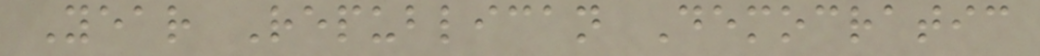Year Republican Democratic
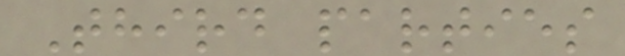Third parties
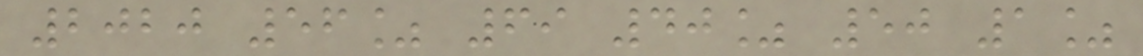2020 56% 69 40% 50 1%
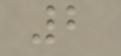2
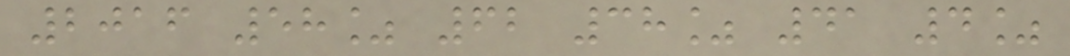2016 58% 62 38% 41 4%
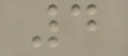4
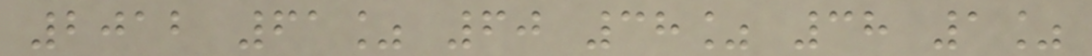2012 61% 60 38% 38 1%
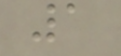1
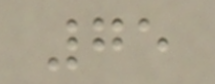75
